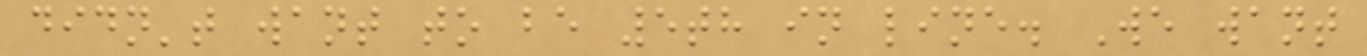didn't want to be 5th in line. We want
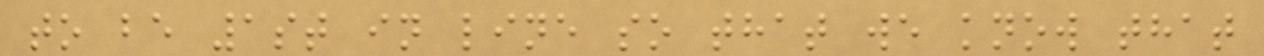to be 1st in line so that we know that
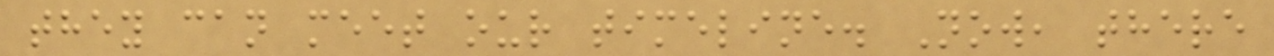they can meet our timeline. Now, there
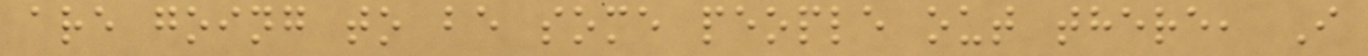are going to be some people out there, I
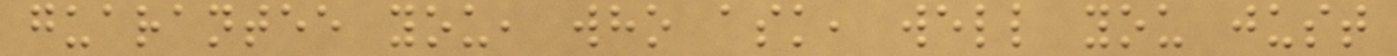guarantee you, who ask, well you just
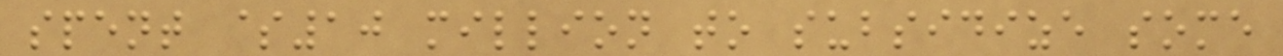spent $10 million to subsidize some
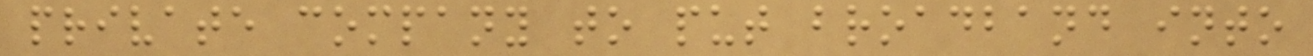private company to put broadband into
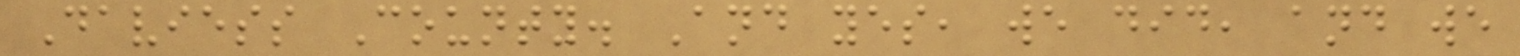Daviess County. And yes, we did, and we
